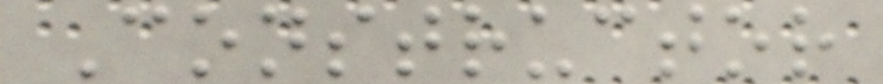Constructor
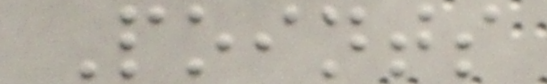Points
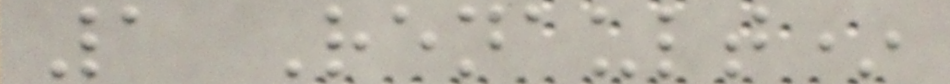1 Renault*
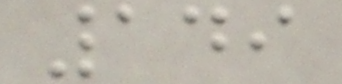149
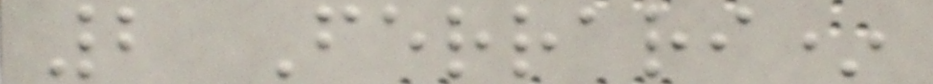2 Ferrari*
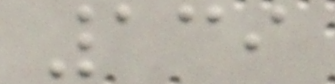139
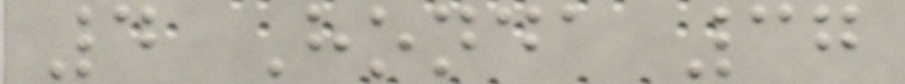4 Honda 37
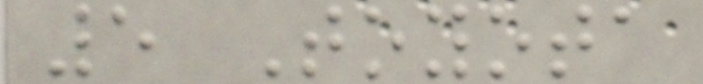5 Toyota
